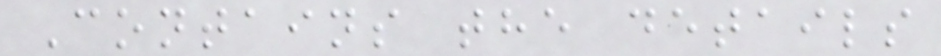Contains the details
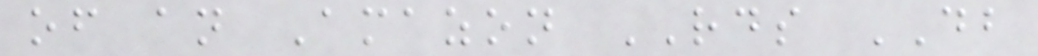of an Amazon RDS DB
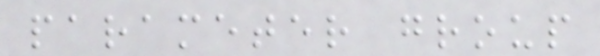parameter group
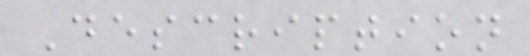Description
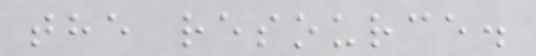the resource.
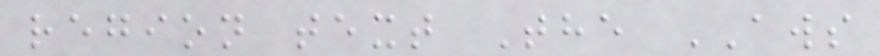region text The AWS
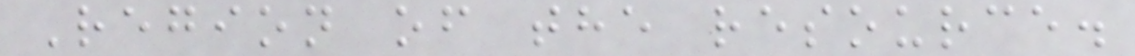Region of the resource.
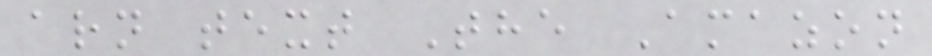arn text The Amazon
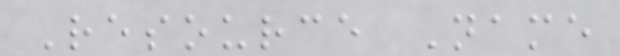Resource Name
